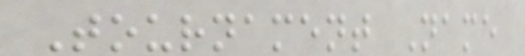Tournament Name
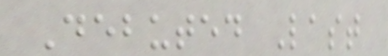Debuted Last
